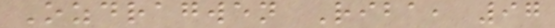Ozdragwen Riba, 97
